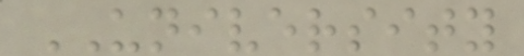UNIVERSITY
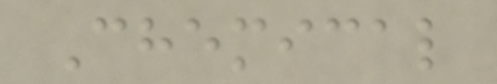Chemical
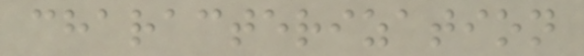characterization
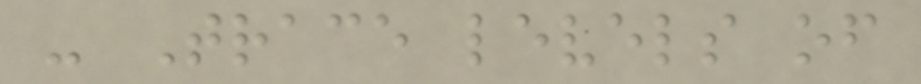- Trace levels of
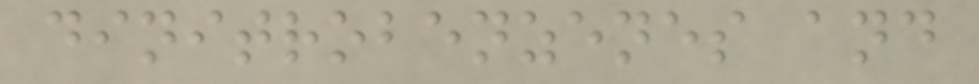dinitrobenzenes and
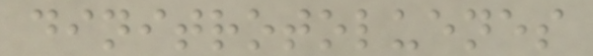dinitrotoluenes
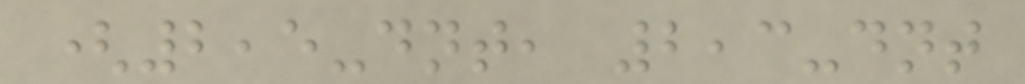(2,5-dnt, 2,3-dnt
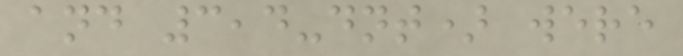and 3,4-dnt) were
